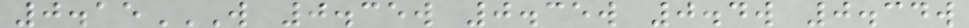0.15W 0.35W 0.35W 0.4W 0.34W
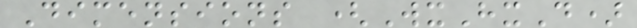Dimensions (WxHxD)
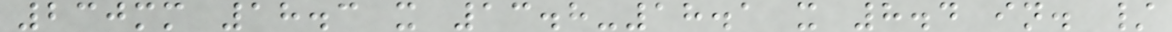230mm 18.3 x 13.8-18.1 x 8.4 in. /
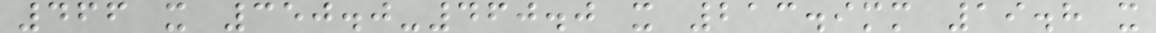466 x 350.0-460.0 x 213.9mm 19.8 x
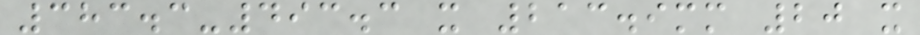383.3-493.3 x 213.9mm 20 x
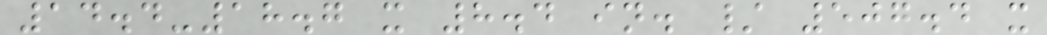14.4-18.7 x 8.4 in. / 507.4 x
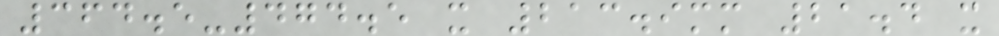364.5-474.5 x 213.9mm 21.4 x
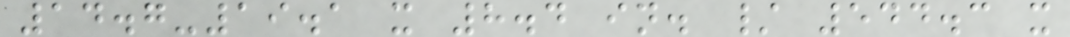14.7-19.1 x 8.4 in. / 544.3 x
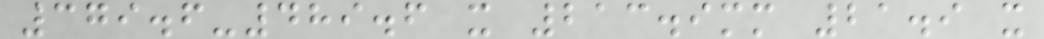379.6-489.6 x 213.9mm 21.9 x
